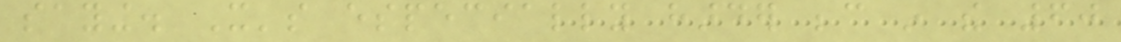saying. It's especially harder because in the 60
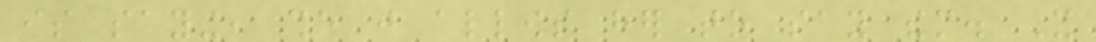is saying, she just allows her to say them. It
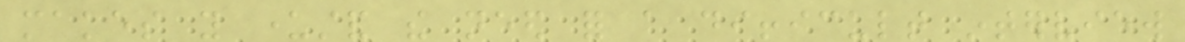makes you understand the need for a difficult interview
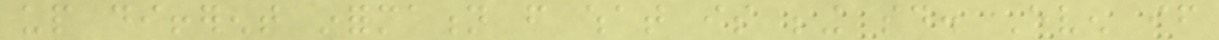up different information from what is being said. Even if
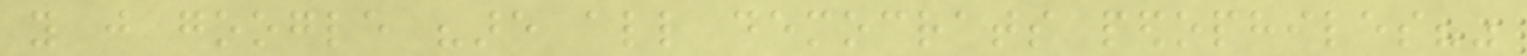you just google "are all democrats pedophiles?"
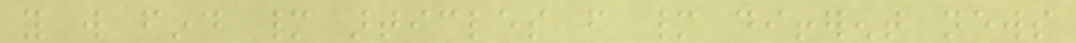you will find many articles from many different news
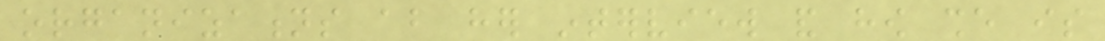organizations about her interview and how she is
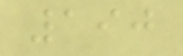190
